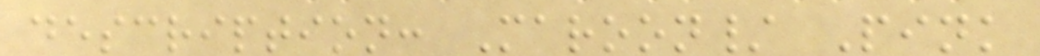description: Maroon/ Pink
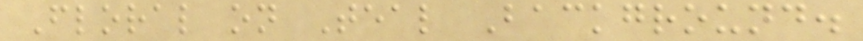Floral on Teal Background.
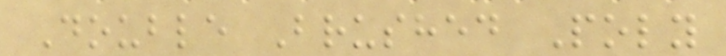Double Brushed Poly
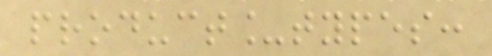product_types:
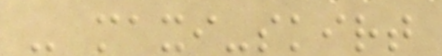- maxi-skirt
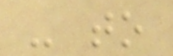- to
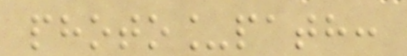photo_path:
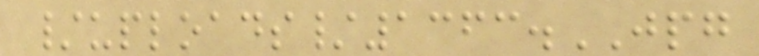/uploads/1363.JPG
